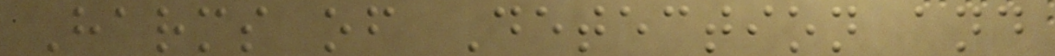Harms of Detection and
